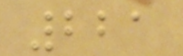221
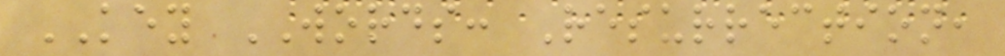KEY WORDS: Resurrection,
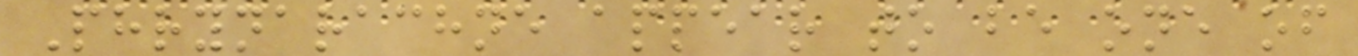Phrynarachne appear to be one of
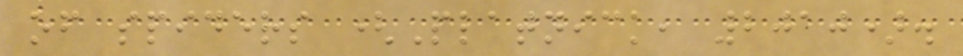of spiders (Platnick, 2010).
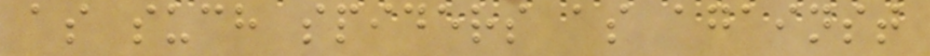as such spiders as against
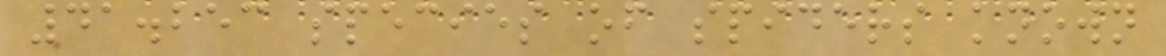41.253 species of spiders known
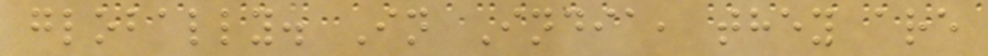globally. In India, they are
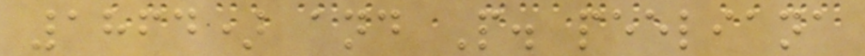1864) and P. peeliana
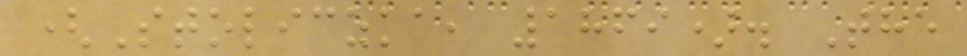(Stoliczka, 1869). The
